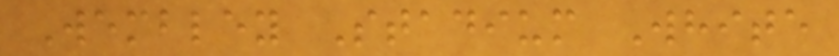Wembley Stadium White
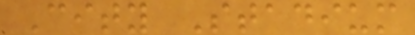City Stadium
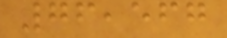76,567
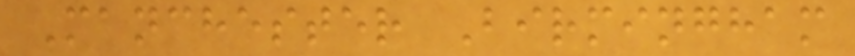Manchester Birmingham
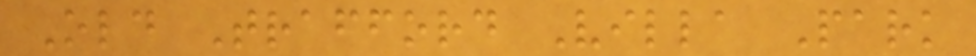Old Trafford Villa Park
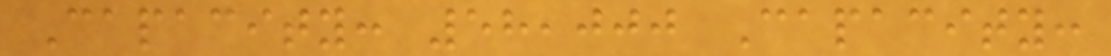Capacity: 58,000 Capacity:
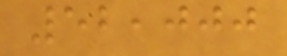52,000
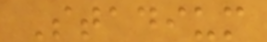Stadium
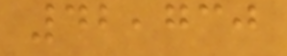42,730
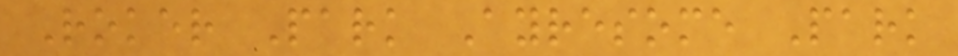Roker Park Ayresome Park
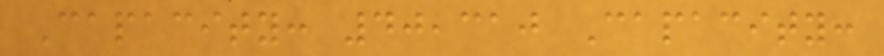Capacity: 40,310 Capacity:
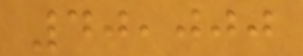40,000
